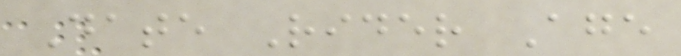Date Rider Age
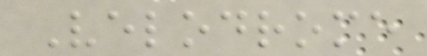Velodrome
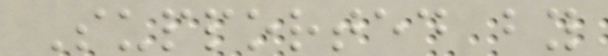Supported by
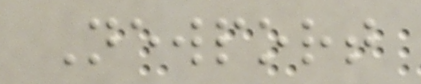Newport
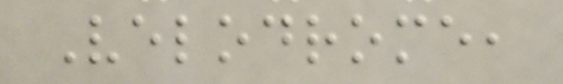Velodrome,
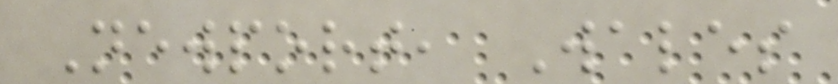Newport, Wales
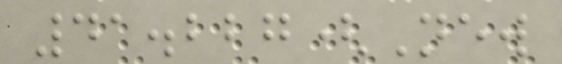41.227(New
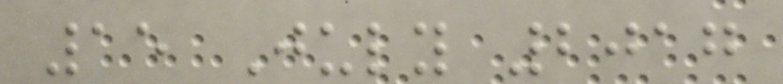15 July 2017
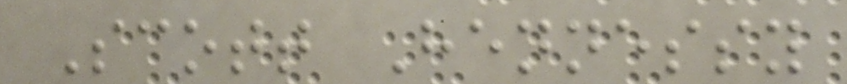Scott Hennessy
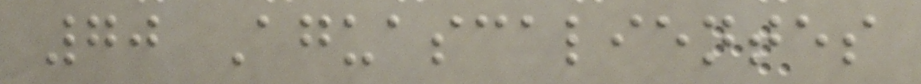70 Aguascalientes
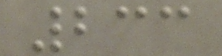233
